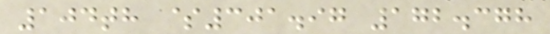104th $301.97 172.378
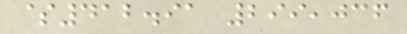$412.91 299,036
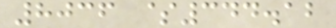8036 $344.12
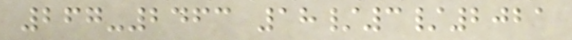267-2463 18/3/2021
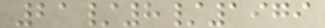21/8/1979
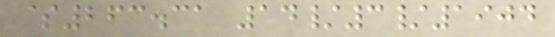$263.31 14/3/1904
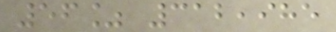56% 312,985
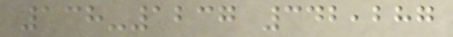138-1237 342,287
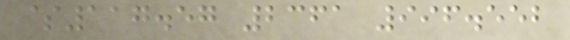$117.57 2361 996.552
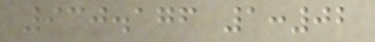930.176 1:02
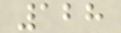128
